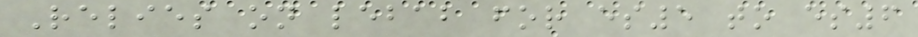Relies on lebab for es5 to es6
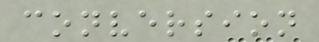conversion
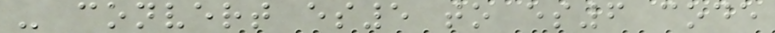- convert es5 to es6 code
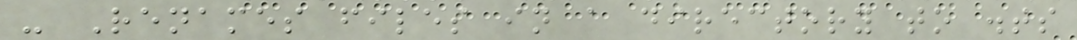- Renames files in a directory to .ts
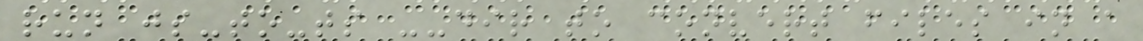run js-to-ts --dir to convert files in a
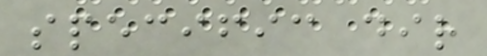specific dir
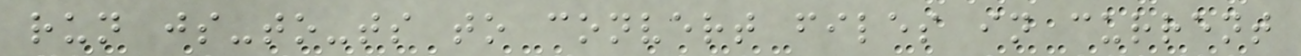run js-to-ts to convert files in current
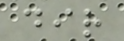dir
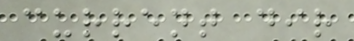current dir
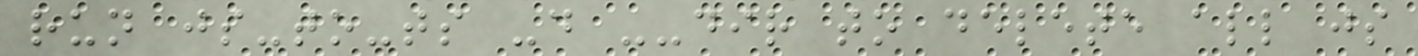run js-to-ts -d --dir to delete all js
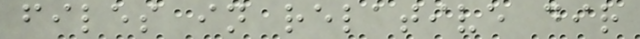files in relative dir
